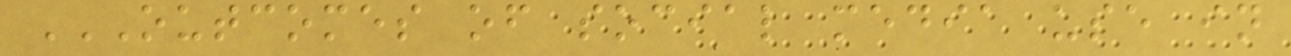OUTCOMES OF SOCIAL MEDIA USE IN
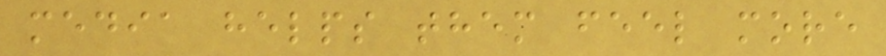media helps them feel more
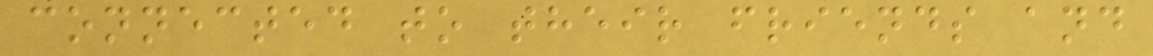connected to their friends and
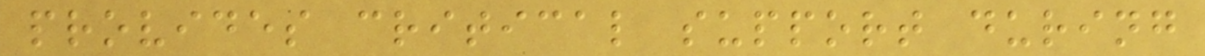provides critical support during
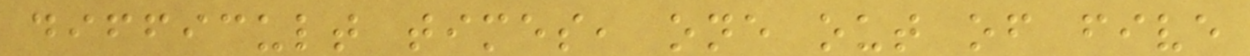difficult times, one out of five
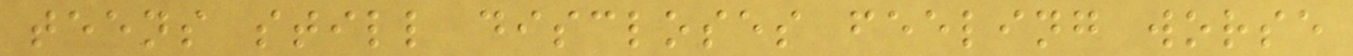teens still discloses feeling worse
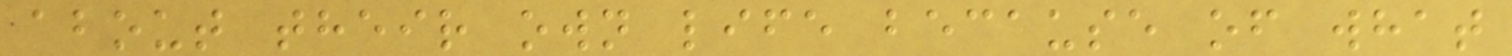about their own life because of what
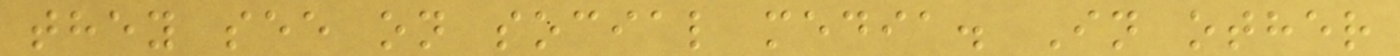they see on social media. In other
